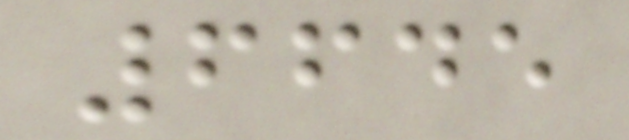6645
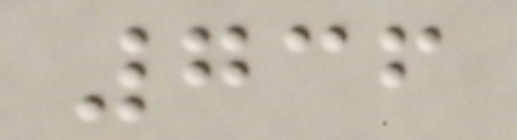736
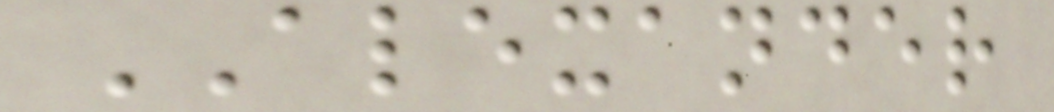ALEXANDER
